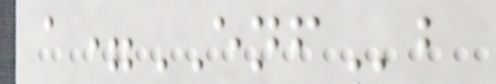a=ENFb
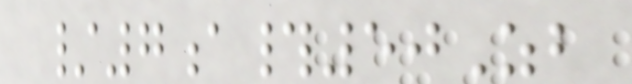/7a#50Zb
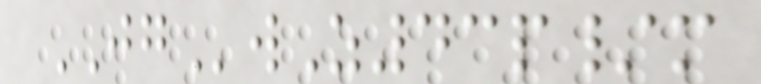JGwZ43p/m
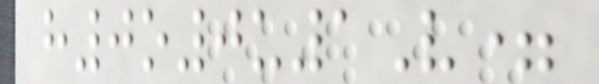h0o0u1V=
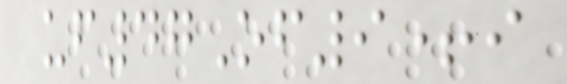uf47Of9+i
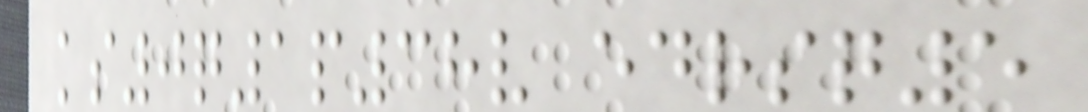ks0q1p38v edrsq5
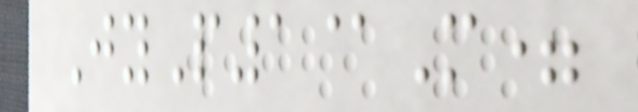JyP1@M=
